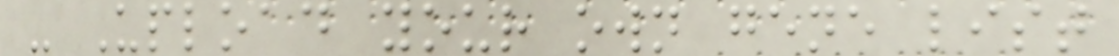- Upload your own gene list
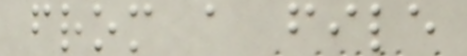from a file
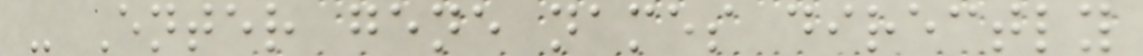- Enter gene names directly
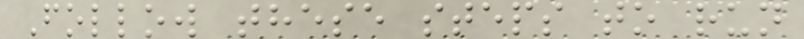Follow these steps to run
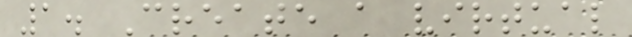1. Create a virtual
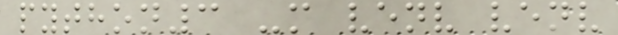python3 -m venv venv
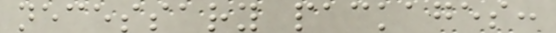necessary packages:
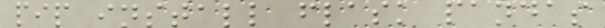pip install flask pandas
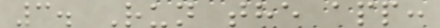3. Run the app:
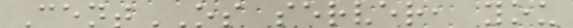CentOS server, you
